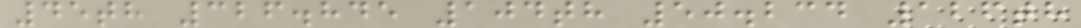45th 326.845 104th 50.234 126th
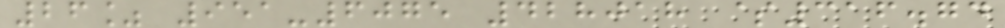26% 951-6075 428018 $316.74
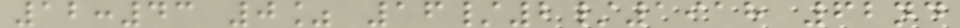12:43 0% 16/2/1918 62nd
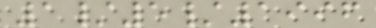1/5/1996
